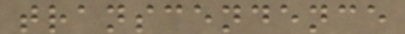transcendence
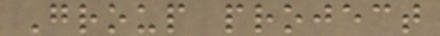Group project
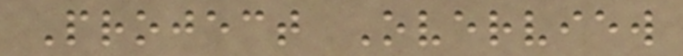Project Overview
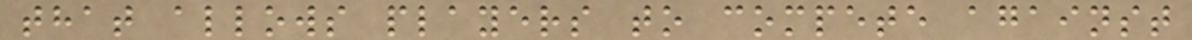that allows players to compete against
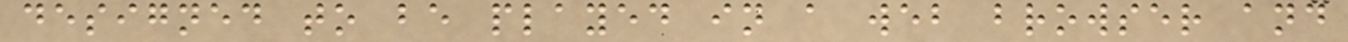designed to be played in a web browser and
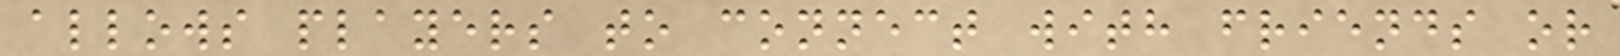allows players to connect with friends or
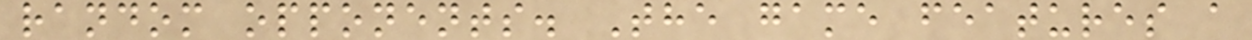random opponents. The game features a
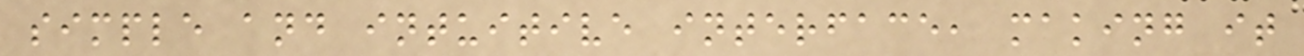simple and intuitive interface, making it
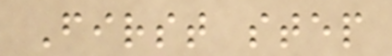First step
